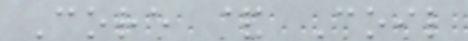Core & Coil
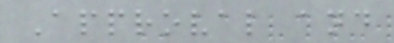Approval and
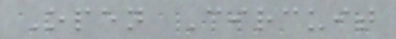Open Circuit
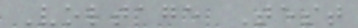Voltage Test
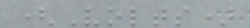(Volts)
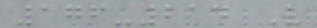176-214 V
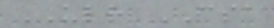ULR CSA
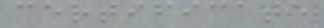certificate
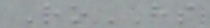RoHS
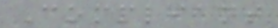Compliant
